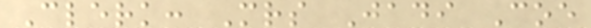Clerk: Mrs Jadi Coe
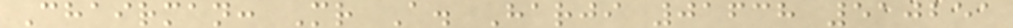Chairman: Mr A. Harji 01638 510251
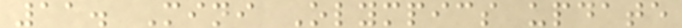11. Mini Olympics update
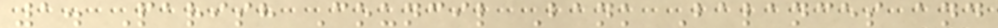1. Parish Council Bank Balances and
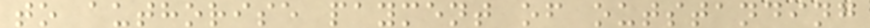to authorise payment of outstanding
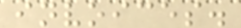invoices.
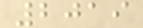2019
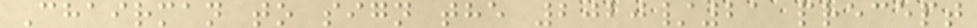Chairman to sign the 2020/21 precept
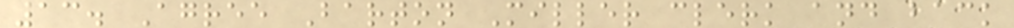13. Agree Barton Miller clerk and back
